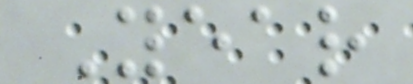Year
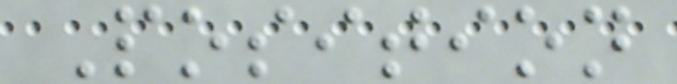Position
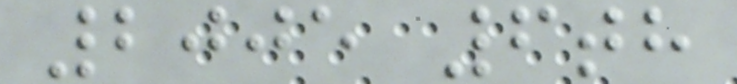2005 6th
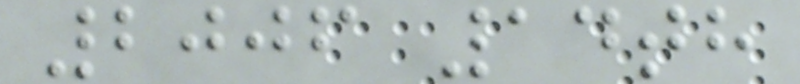2006 14th
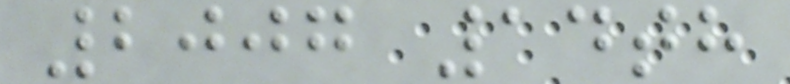2007 14th
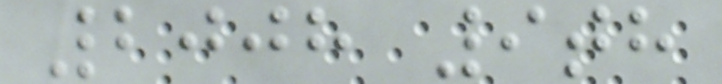2008 9th
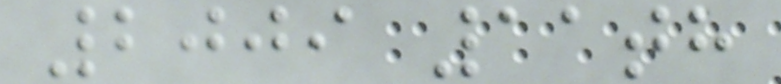2009 11th
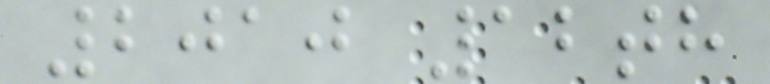2010 12th
